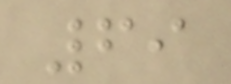69
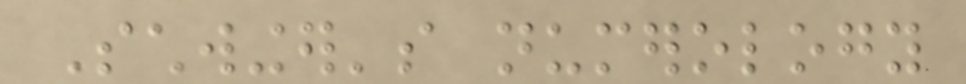Schwinger's numerology
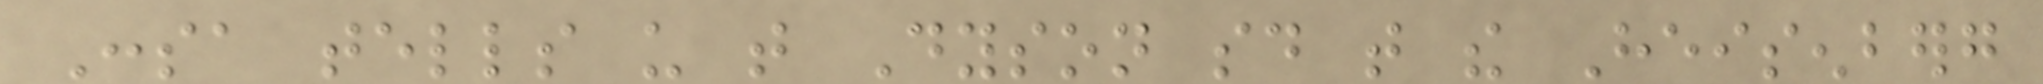Consa tells us that Dyson said that the Heisenberg
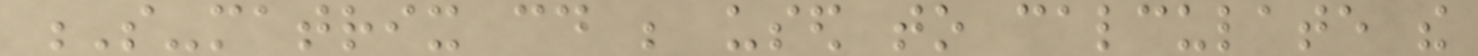S-matrix could be used to calculate the
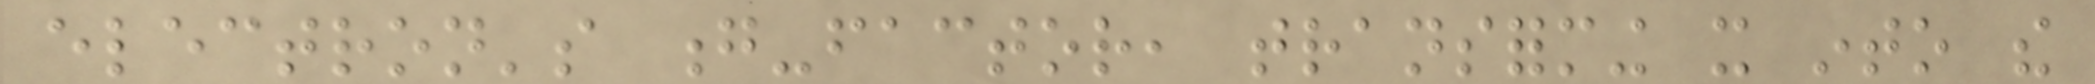electron's g-factor, transforming it into the
